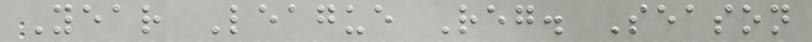Year League Reg. Season
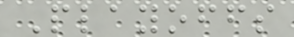Playoffs
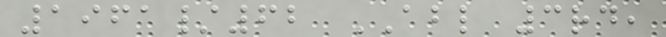1961/62 ABL 3rd,
